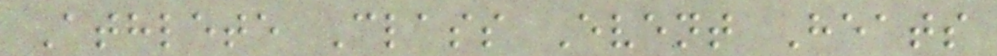Athlete Class Event Heats
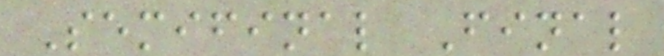Semifinal Final
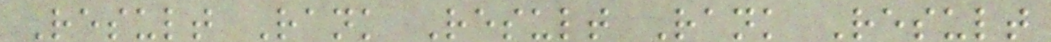Result Rank Result Rank Result
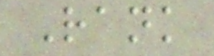Rank
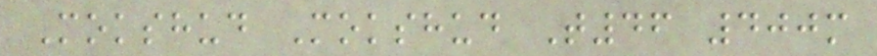Mokshud Mokshud T46 400m
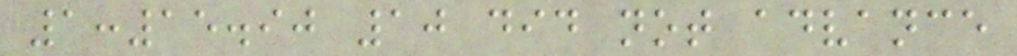1:15.90 10 did not advance
